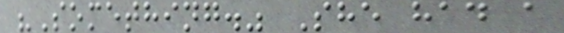"Something." She had a
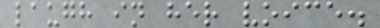laugh in her voice.
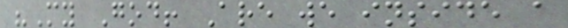"My God! Are we inside a
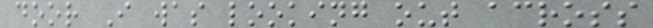door I was looking out across
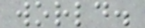world.
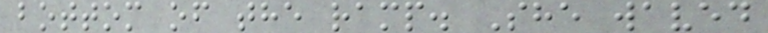bottom of the ramp. She waved
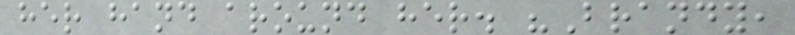her hand around her. "Brandy,
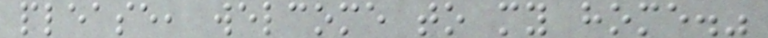please, welcome to my home."
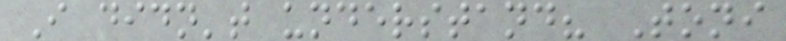I didn't understand? Toni
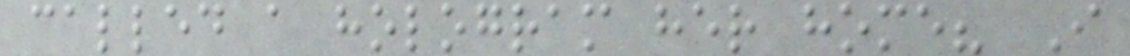called a hologram her home? I
